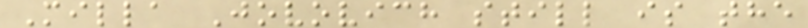Milla Jovovich still is the
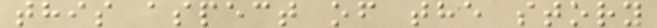this aspect of the story
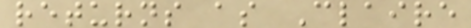returns as Claire
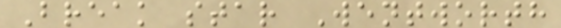Break star Wentworth
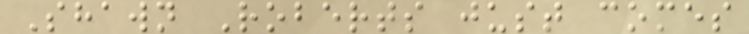Shawn Roberts just comes
